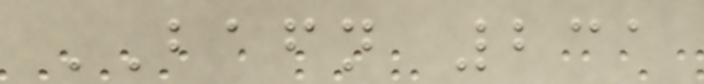BAFN 231
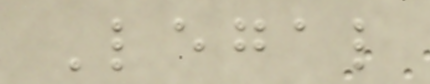Legal
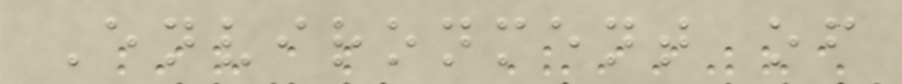Environment of
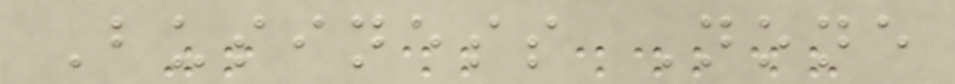Business None
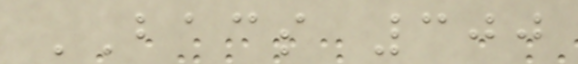BACS 300
